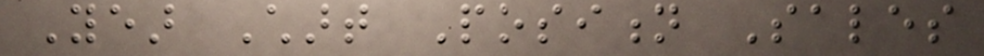Year Chart Position Sales
